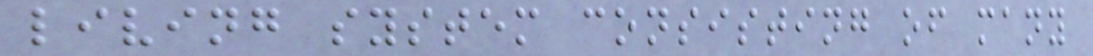living system consisting of many
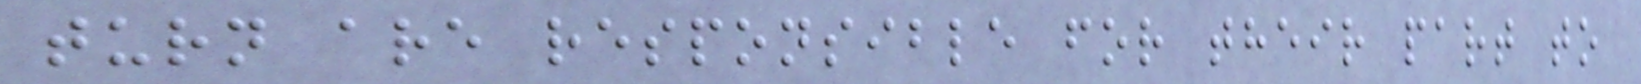turn are responsible for their part to
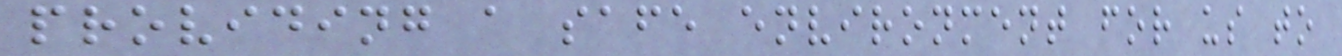providing a safe environment for us to
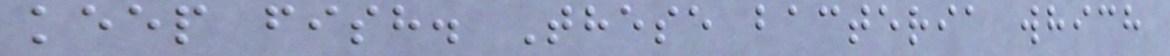keep fish. These bacteria which
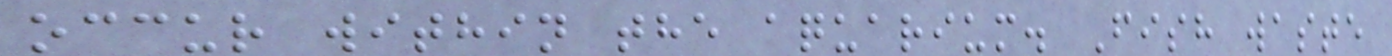occur within the aquarium. Fish waste
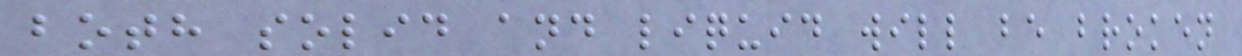both solid and liquid will be broken
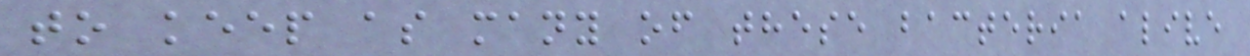to keep as many of these bacteria alive
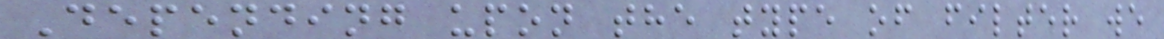Depending upon the type of filter we
